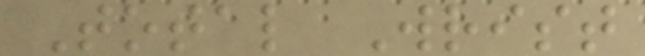Total Wrist
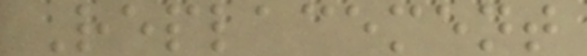Replacement
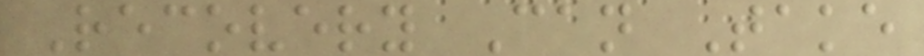Recovery Can Take
